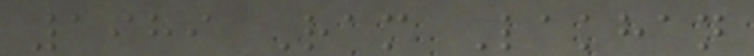1989 Ram Lakhan
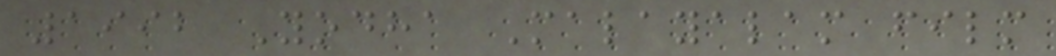1992 Yodha Malayalam film
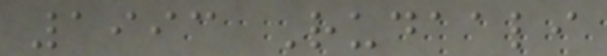1993 Rudaali
